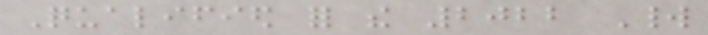Qualified for the 2022 World
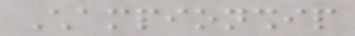Championship
